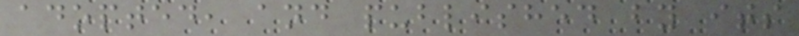adopted, and published by its
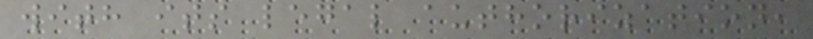with its legal authorization,
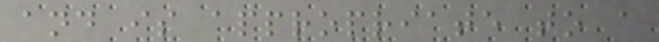and is appropriate to a
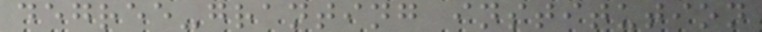degree-granting institution
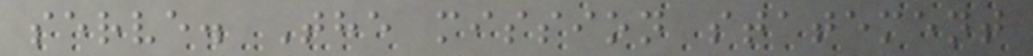serve. The mission statement
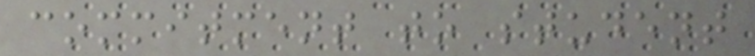commitment to student
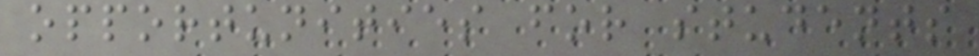opportunities for students
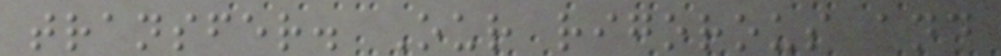transfer. Our rigorous and
